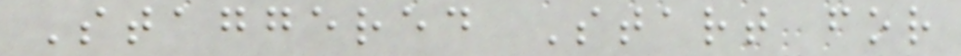Staggered Start for
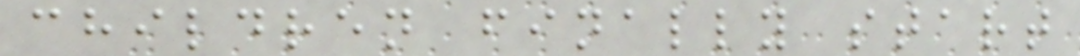children finally start
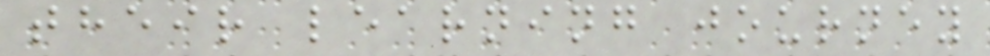their learning journey
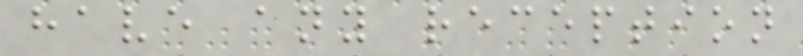have any reception
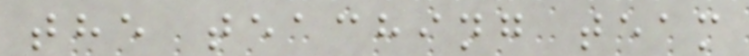the teaching team
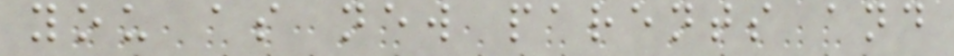you as new parents and
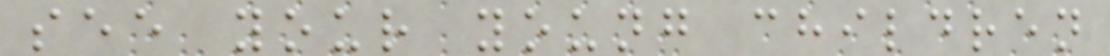see your young children
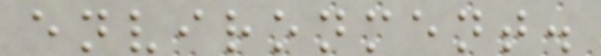environment.
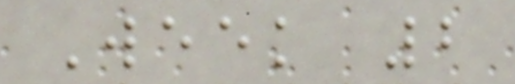Week 2
